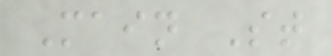Main St
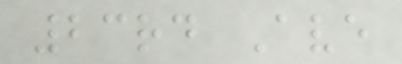23rd Ave
